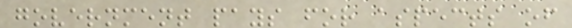government pays for aspects of
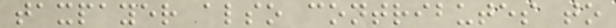taxpayer also contributes to
